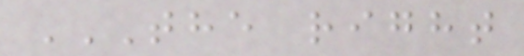THE RIGHT
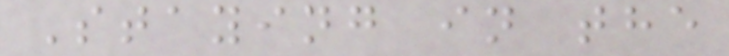Staying in the
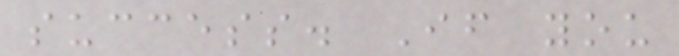success. If you
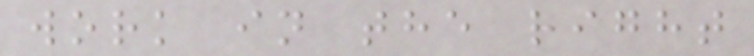work in the right
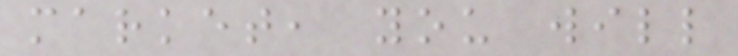market, you will
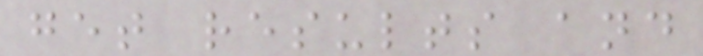get results and
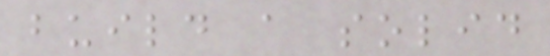build a solid
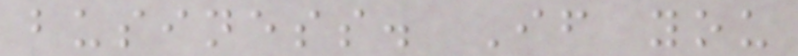business. If you
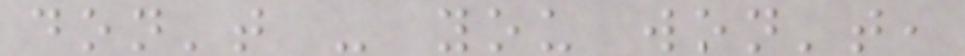don't - you won't,
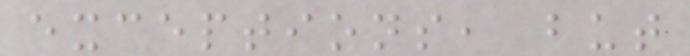exceptions, but
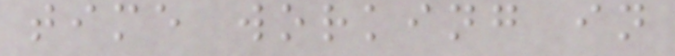time working in
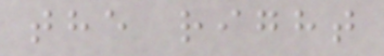the right
